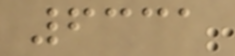6331
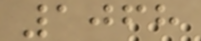1068
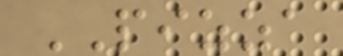PIZZA
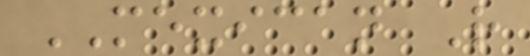MEXICAN R
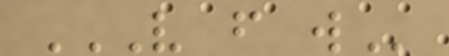V F W
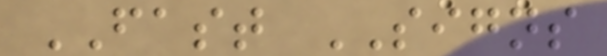FAST SIGNS
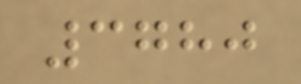3780
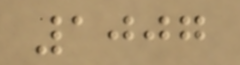1007
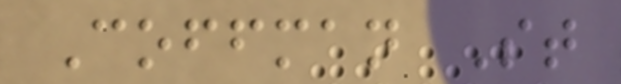Coffman St
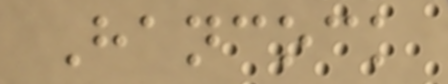Hancock
